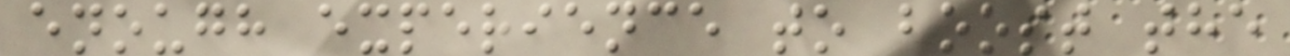enough experience to boost the
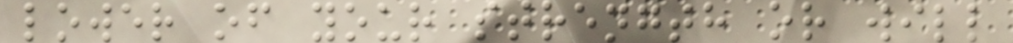lower of your strength or will
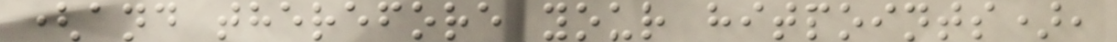(and therefore your hitpoints),
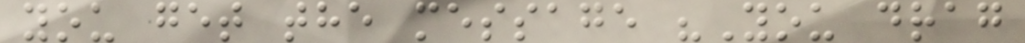you get the message "You drag
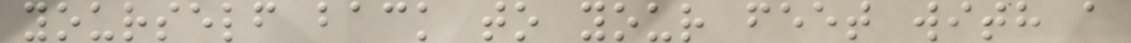yourself back to your feet with a
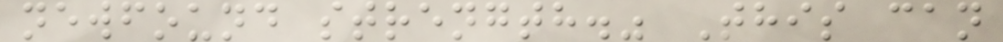newfound strength." This can
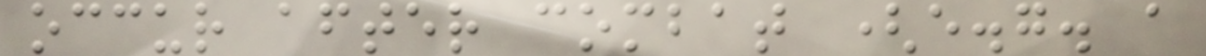occur after combat (e.g. a
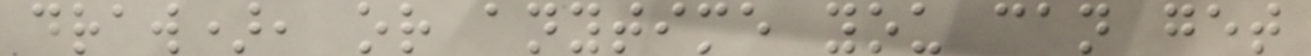draw), or anytime you can get
